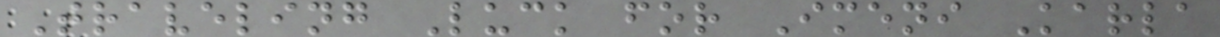Traveling Luck for Imeni Karla
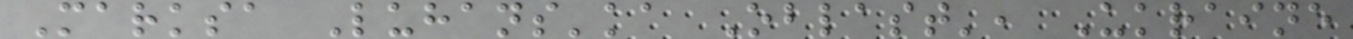Marksa Luhans'ka Oblast', Ukraine
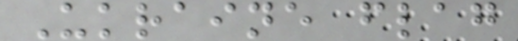Ukraine flag
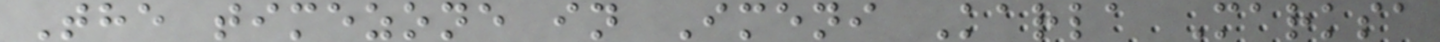The timezone in Imeni Karla Marksa
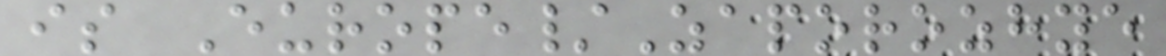is Europe/Zaporozhye
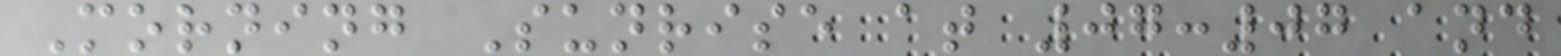Morning Sunrise at 07:07 and
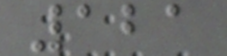121
